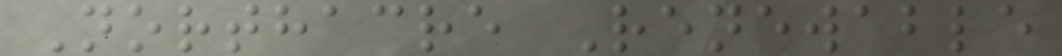Northacre Renewable
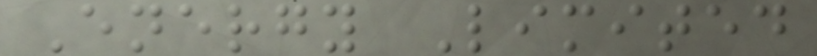Energy Limited
